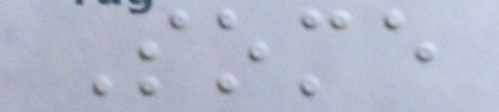Some
